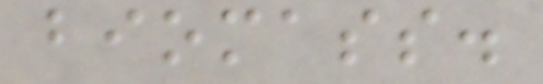biomass.
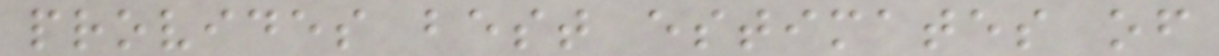provides best estimates of
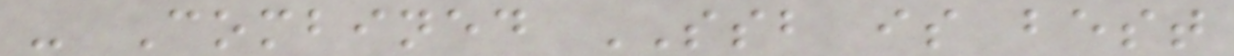- Combined SSB is best
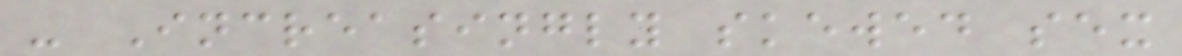- Increasingly skewed sex
